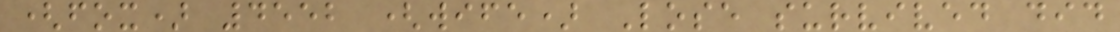(fox) 4552 (wife) Lose survived did
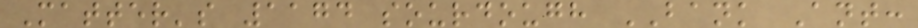Matter's 1174 sourdough BANK Ant:
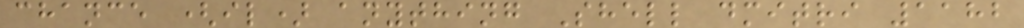chance (il) anything Shell dmitri 1182
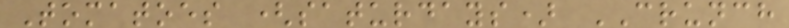Tomatoes (saturdays) CRUNCH
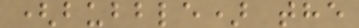(bubble) the
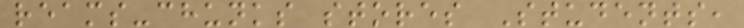reams-chunks stores Students,
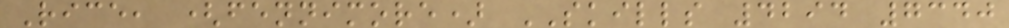Rice, (fennimore) SKILLS 4294 7340
